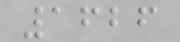1626
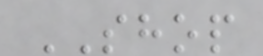SHOP
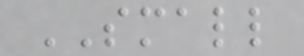SMALL
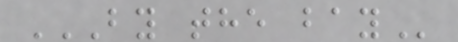BY THE BAY
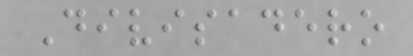Divisadero
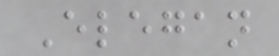Elegan
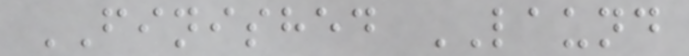FINISHED LAUND
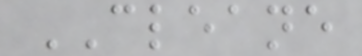CLEANE
